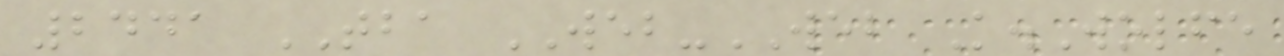2441 TBA WEB-WEB K.Wolfe
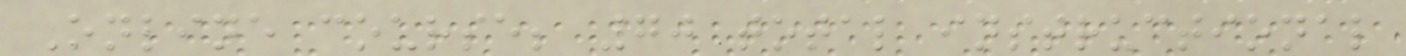Online course; 70 total instructional
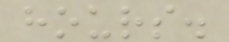hours.
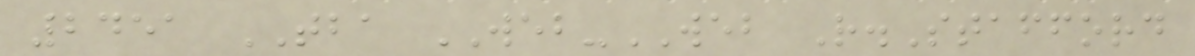2451 TBA WEB-WEB R.Stafford
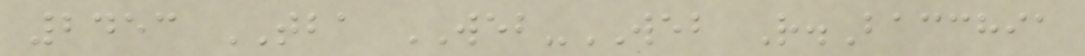2453 TBA WEB-WEB R.Bacchia
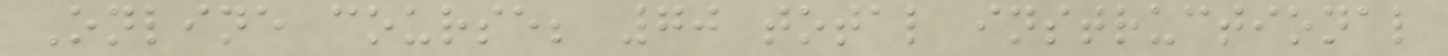Online course; 70 total instructional
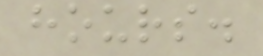hours.
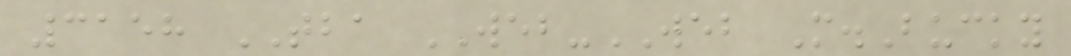3158 TBA WEB-WEB M.Bucky
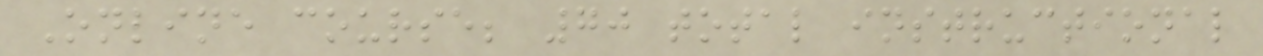Online course; 70 total instructional
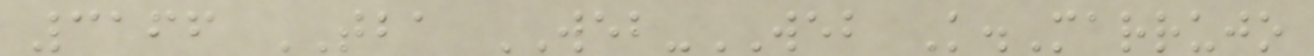3166 TBA WEB-WEB K.Marrujo
